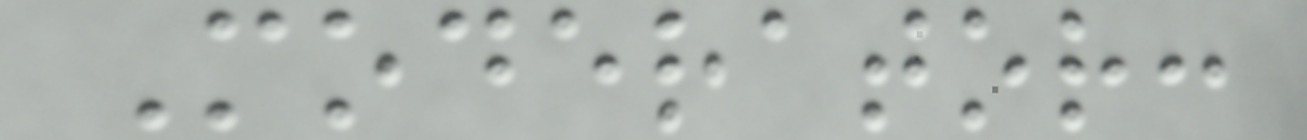Moderator:
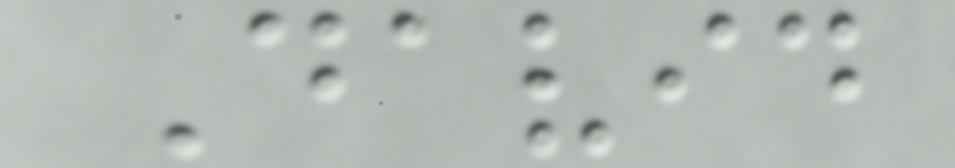David
